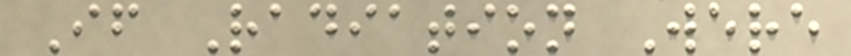If Radiation Were
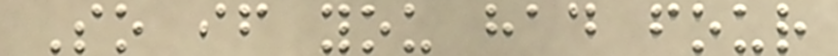So if you had four
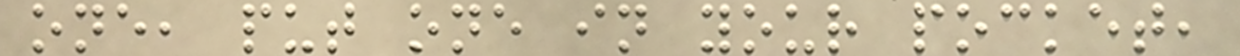one, put one in your pocket,
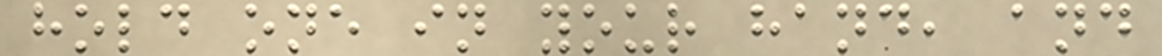hold one in your hand, and
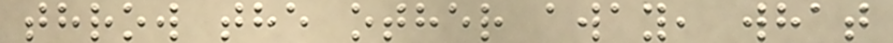throw the other away, what
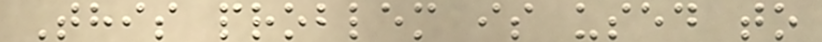This problem is used to
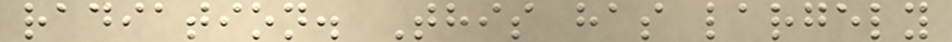radiation. This has largely
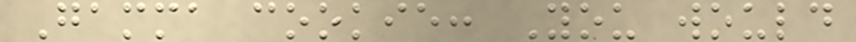Gamma cookie: You would
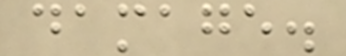damage.
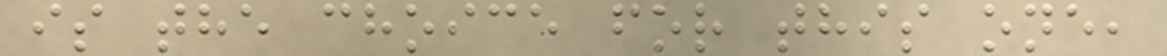is the choice for this one,
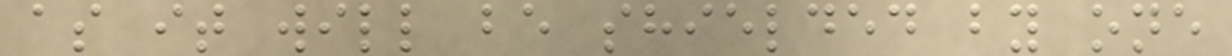as it will be shielded by one
